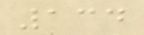134
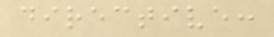directive:
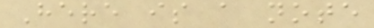Here is a note
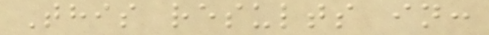This results in:
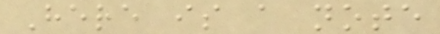Here is a note
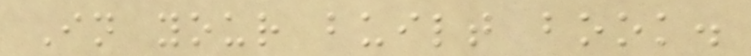In your built book.
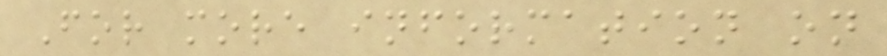For more information on
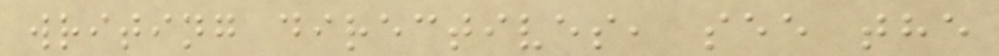writing directives, see the
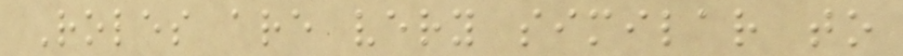Roles are very similar to
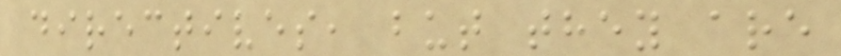directives, but they are
